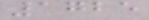1725
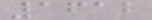1612
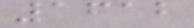1612
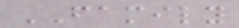FAMILY
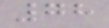78
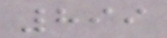899
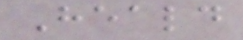Heald
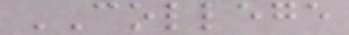COLLEGE
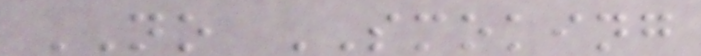NO SMOKING
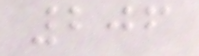206
